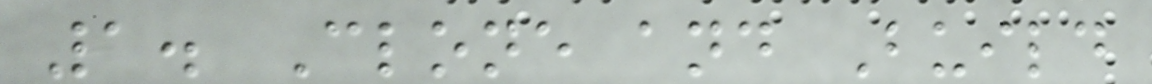1. Clone and Build
